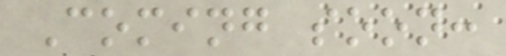Coming soon:
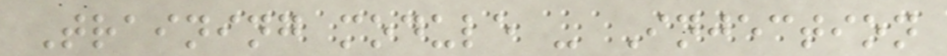Training module - Injection
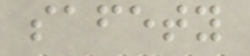safety
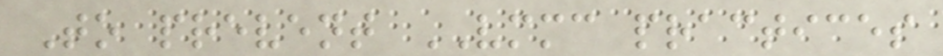To prevent VMMC practices
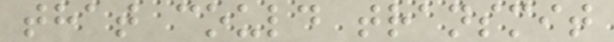that could transmit
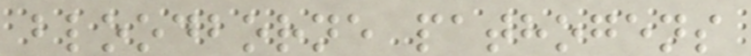bloodborne pathogens
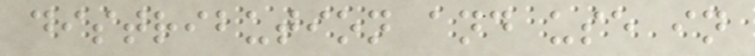distribution and use in
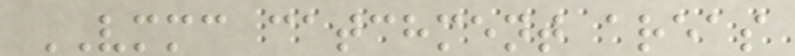VMMC catchment areas
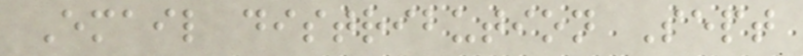Email distribution Sept
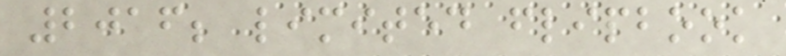2016; limited flipbook
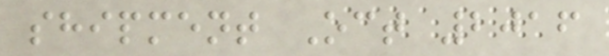shipment Oct 2016
